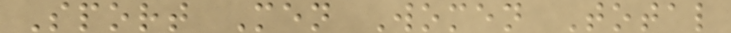Sport Men Women Total
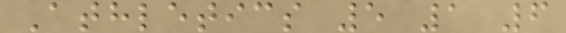Athletics 5 1 6
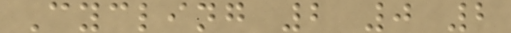Cycling 2 0 2
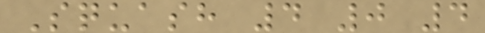Squash 4 0 4
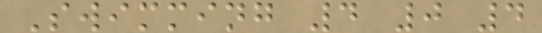Swimming 4 0 4
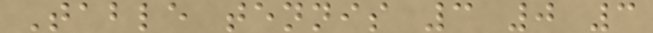Table tennis 3 0 3
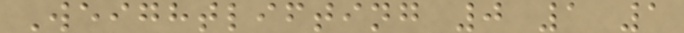Weightlifting 0 1 1
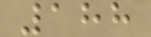188
